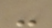-
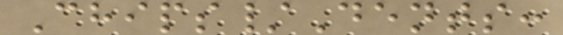Chips/Dents:
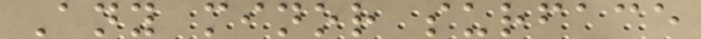Any minor surface
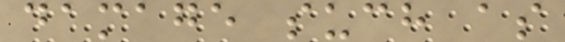damage such as
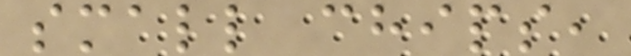small chips,
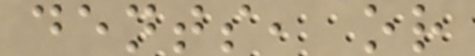dents, or
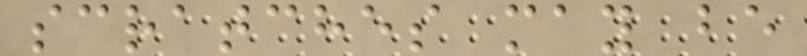scratches may be
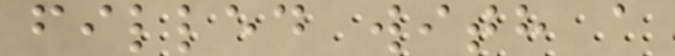filled with a
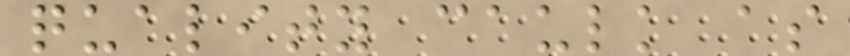quality caulk as
